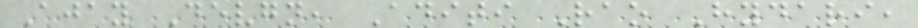Ajay Devgn, Aditi Rao Hydari,
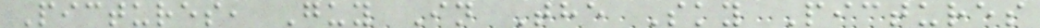Pictures, Guy In The Sky Pictures
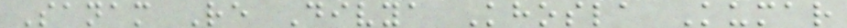Sanam Re Divya Khosla Kumar
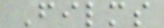Films
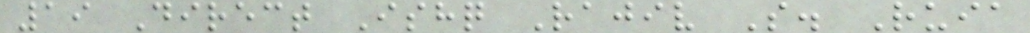19 Direct Ishq Rajiv S. Ruia
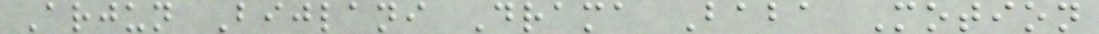Arjun Bijlani Drama Baba Motion
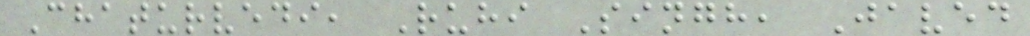Chaturvedi, Ruhi Singh, Javed
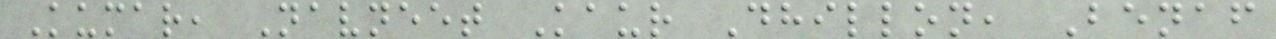Kumar, Navneet Kaur Dhillon, Benaf
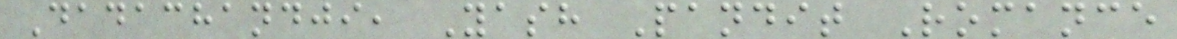Dadachandji, Yash Pandit Romance
